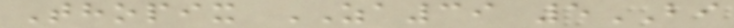Thopix ZA39 5BI
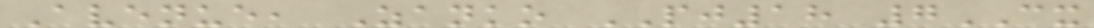Avenue, Zanko PJ18 7CX
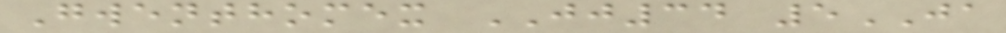Gwenthomex JJ34 5JA
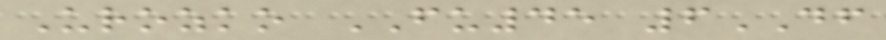Urozko FU45 6DF
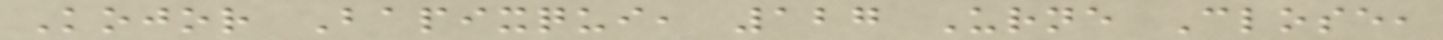Kojor Bapixqui, 127 Urne Close,
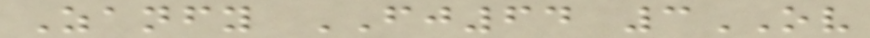Zanfy FJ64 3OV
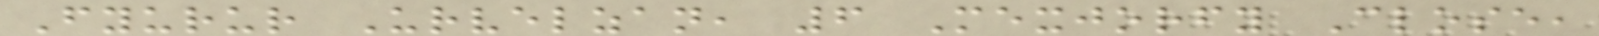Fyurur Urvelzan, 6 Mexjorfy Close,
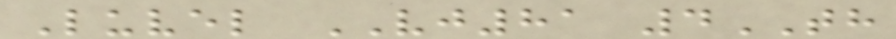Luvel VJ81 4TH
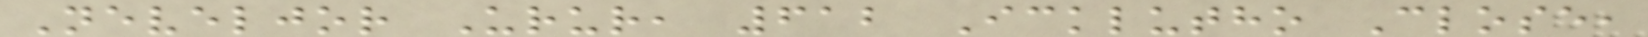Neveljor Urur, 612 Icklutho Close,
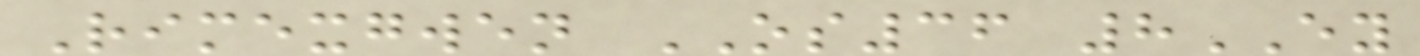Rimexgwen OS36 8EY
